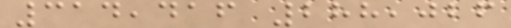314,416 288,026
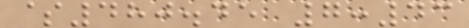$480.45 7:43
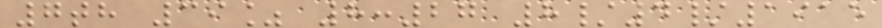7th 39% 8:27 8/4/1915
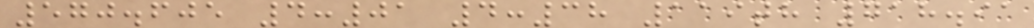570.605 4:01 4:38 119th 718.91
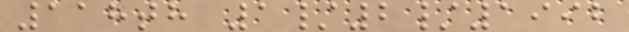118th 1/2/1992
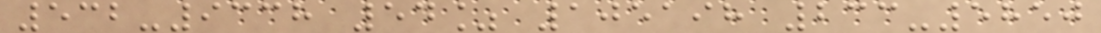532-9338 54% 105198 233-5850
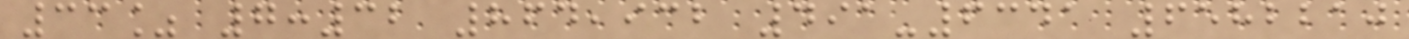33% 7:32 864,932 491-6341 6582210
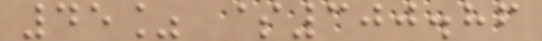45% $300.86
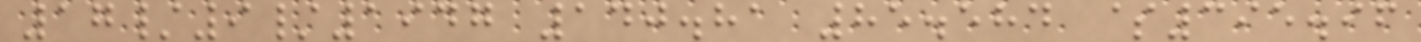17/9/1947 140.81 85.584 $395.96
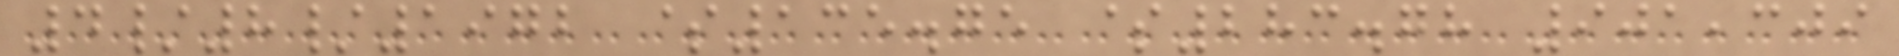4/8/1972 $135.75 $283.78 901,309
